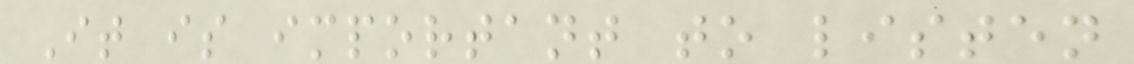It is important to listen
